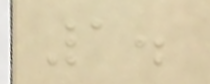1.
